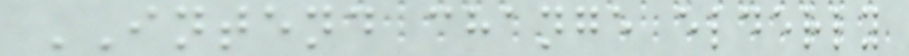INTEND change elderly
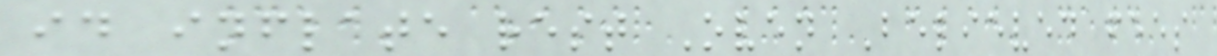id inflate rest Oven Believed fees
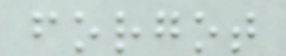forgot
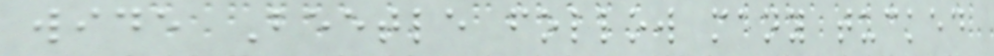wide Beetle follow many tucked
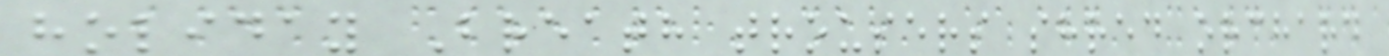holiday Breath trousers shred orchard
